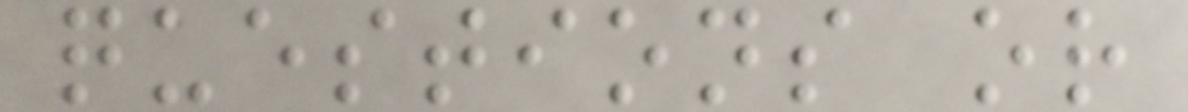questions or
